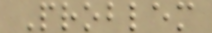Problem
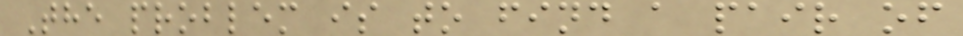The problem is to find a pair of
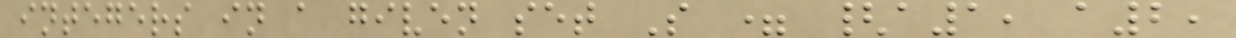integers in a given set S = {a1, a2,
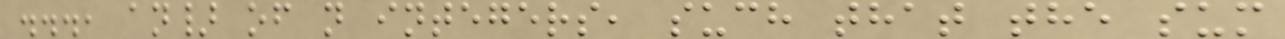..., an} of n integers, such that the sum
